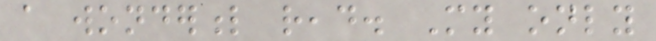a wonderful read. My only
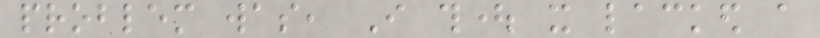problem was, I thought it lacked a
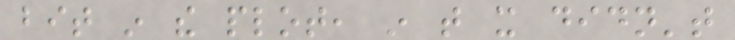bit in the plot, in that it didn't
